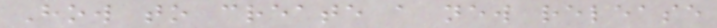How to create a new release
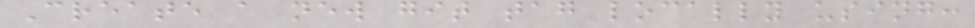Create a new git tag locally using:
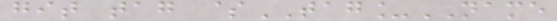git tag $TAG_NAME
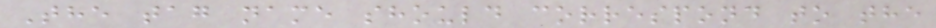The tag name should correspond to the
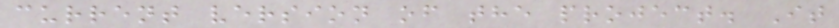current version of the project. It
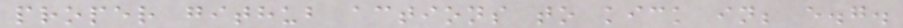proper github actions to kick in; e.g.
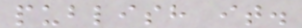publish it.
